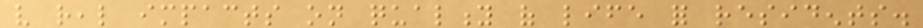very real impacts on quality of life for residents.
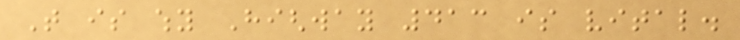That is why Highway 413 is vital.
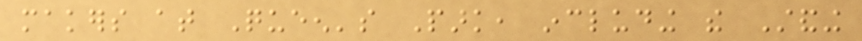makers at Queen's Park, including the Standing
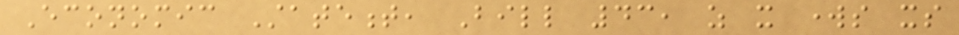Economic Statement, Bill 43, as it works its
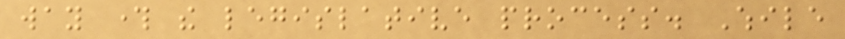way through the legislative process. While
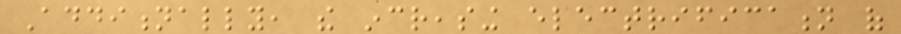Additionally, the increasing electrification of
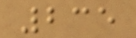235
